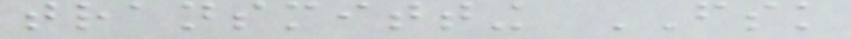transmitting FSK
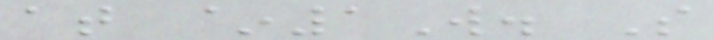at ~1W. So
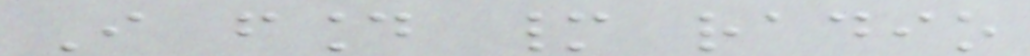I found many radio
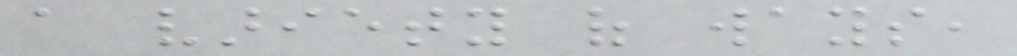a variety of ways,
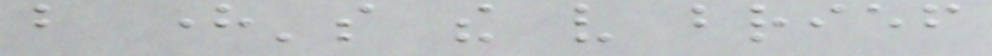but here's the very brief
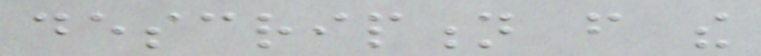description from the
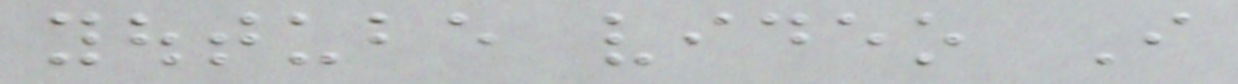youtube video I
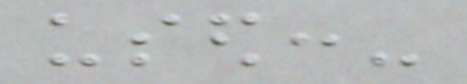used:-
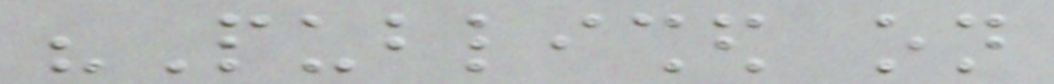"Published on
